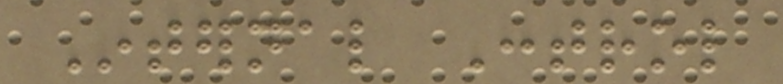Internal Control
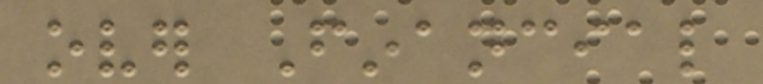over Financial
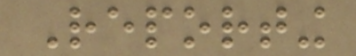Reporting
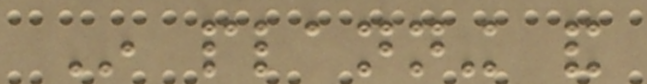In planning and
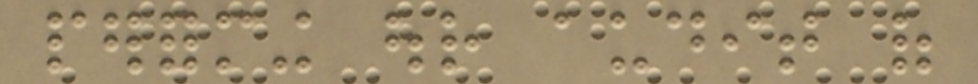performing our audit of
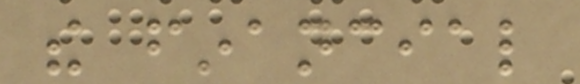the financial
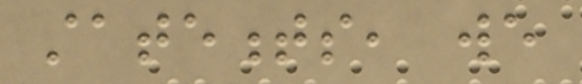statements, we
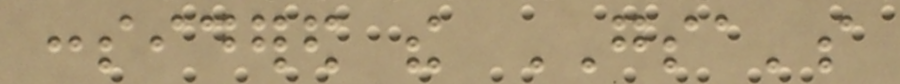considered the GSA's
